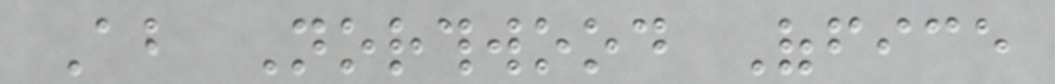About Northwood Office
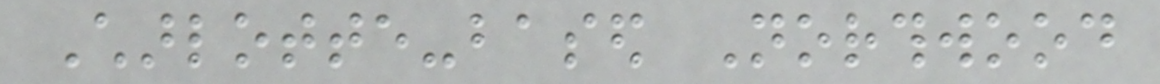Charlotte-based Northwood
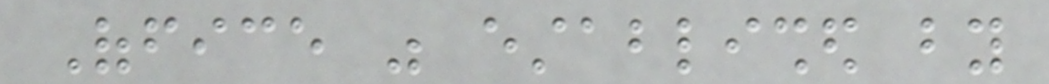Office was established by
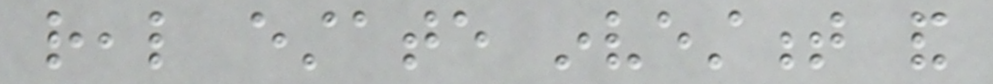real estate investment and
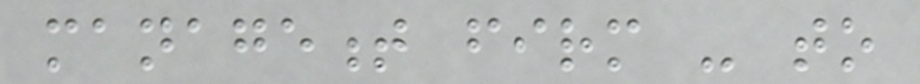management firm - to
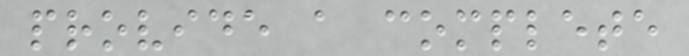provide a complete
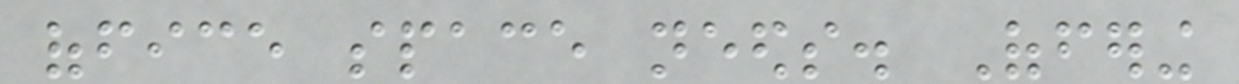office space needs. Offering
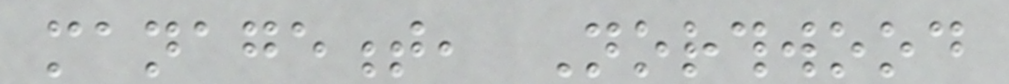management, Northwood
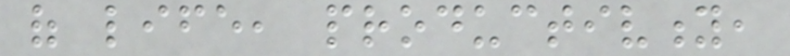of life, productivity,
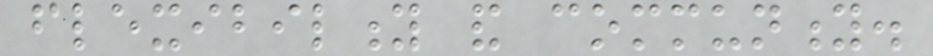flexibility and community.
